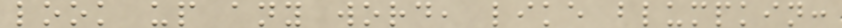look up any word, like blumpkin:
